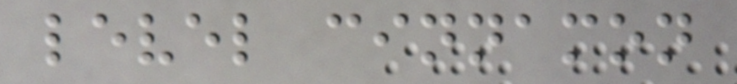level cinnamon
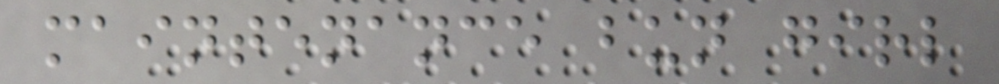maintenance bun girl
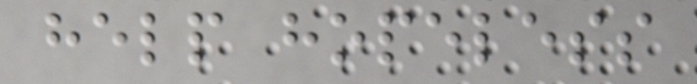help hopeless
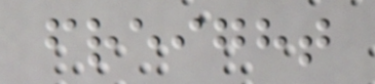freight
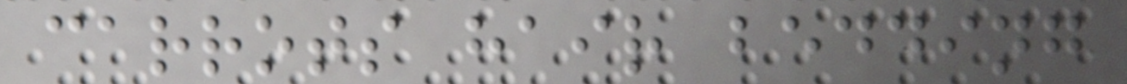carrots hair bedding
